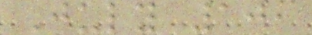July 10,
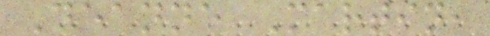Deanne Martin,
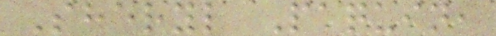Sheryl Paquin,
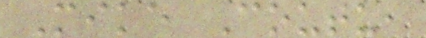Mike Coutu,
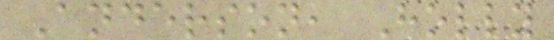Anderson, Holly
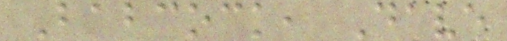Babcock, Dave
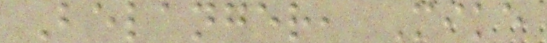Belanger, Mike
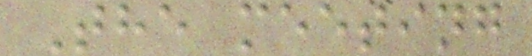The meeting
